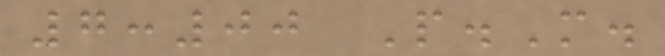7:00 P.M.
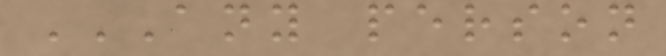ANY PERSON
